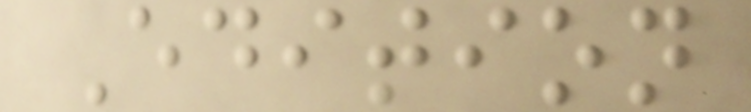Edition
